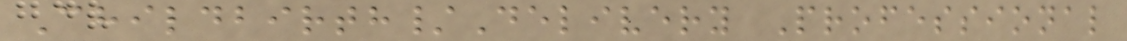Childbirth/Delivery Professional
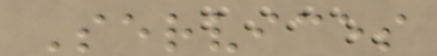Services
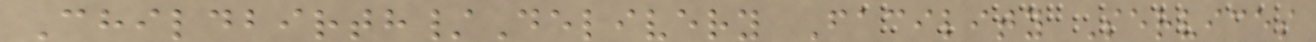Childbirth/Delivery Facility Services
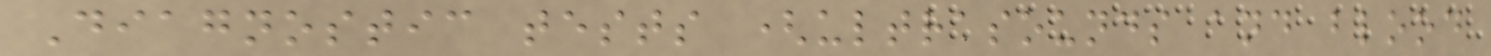Diagnostic tests (ultrasounds and blood
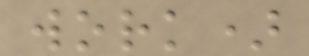work)
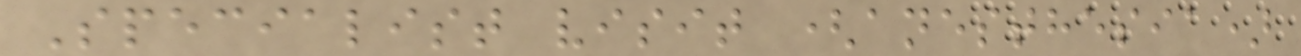Specialist visit (anesthesia)
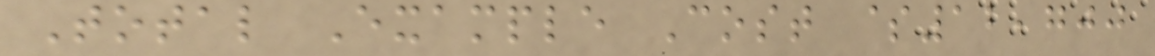Total Example Cost $12,700
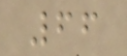66
